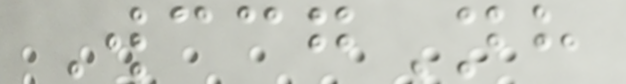WccgNh
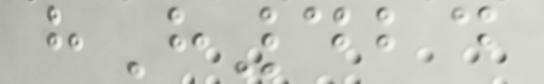hH424
